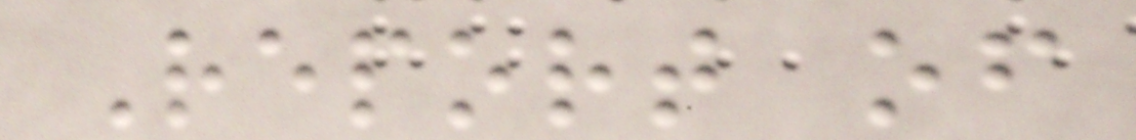Report of
